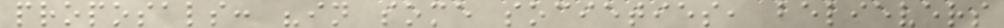proposals: "in some societies, believers
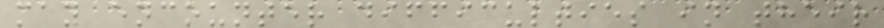may encounter difficulties in their
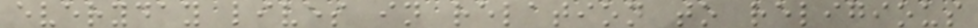everyday lives in relation to religious
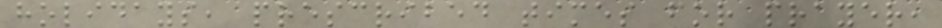holidays, prescribed times for prayer,
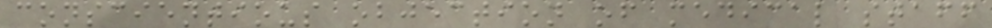conscientious objection of medical staff
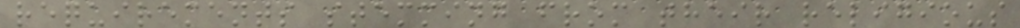requirements stemming from their religious
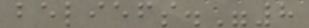beliefs."8
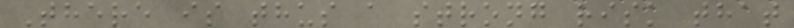There is thus a strong risk that
